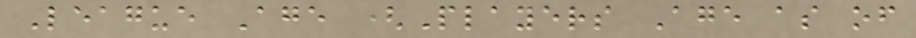League Age (Players Age as of
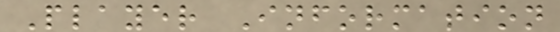Player Information
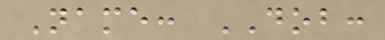Name: DOB:
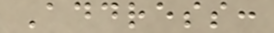Address:
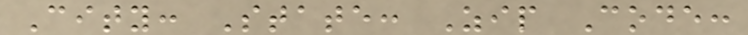City: State: Zip Code:
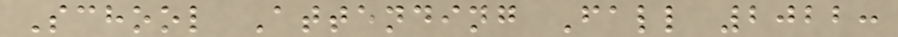School Attending Fall 2022:
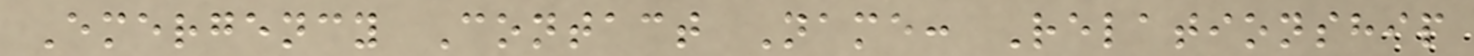Emergency Contact Name: Relationship
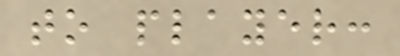to player:
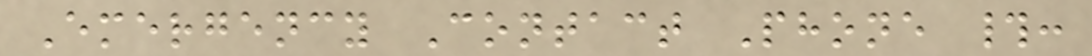Emergency Contact Phone #:
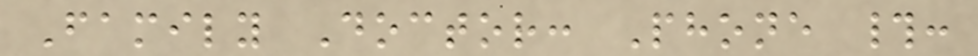Family Doctor: Phone #:
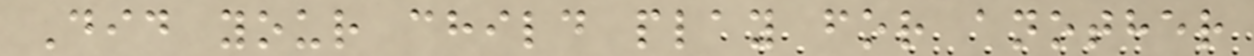Did your child play for another
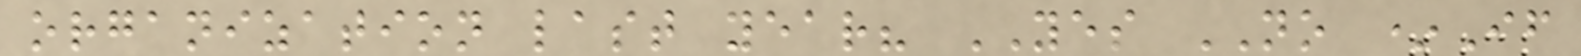organization last year? YES NO *If
